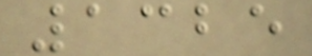1325
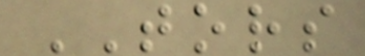TORS
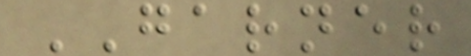GARNER
